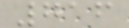716
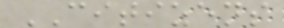CITIZENS
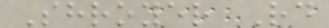Shroyer Rd
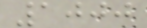1000
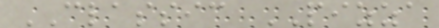CLASSIC PIZZA
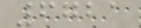6721
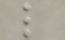l
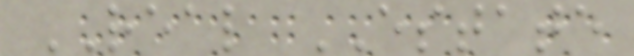REAL ESTATE
